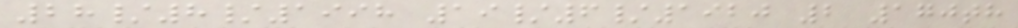28/8/1998 19/6/1920 2 170th
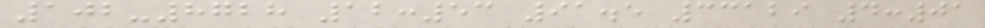102-8728 12:53 91.5 33129 4:01
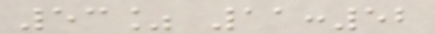53% 11:52
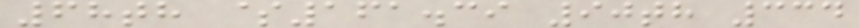68th $161.39 90th 334
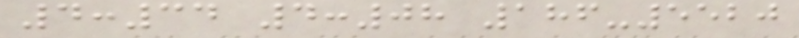4:34 4:08 186-5520
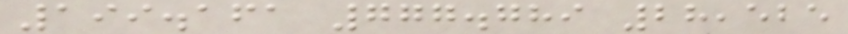199.161 777.789 28,525
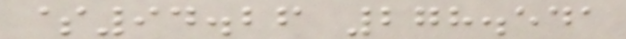$94.26 278.541
